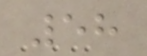58
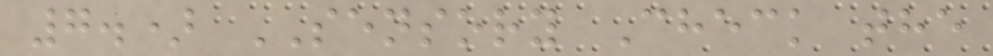7.) SENSORY Check the
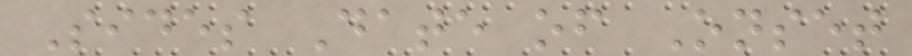Sides Date of Onset
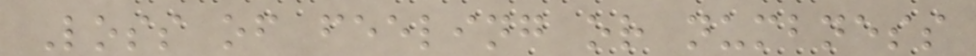Loss of feeling or numbness
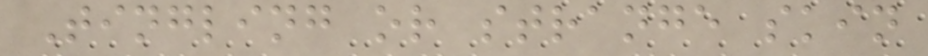Tingling or strange skin
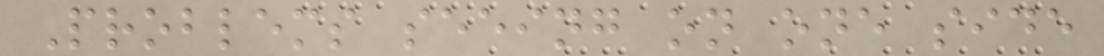Problems seeing on one side
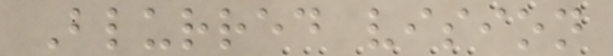Blurred vision
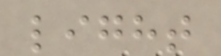light
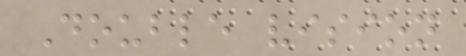Double vision
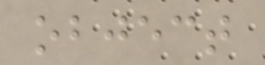object
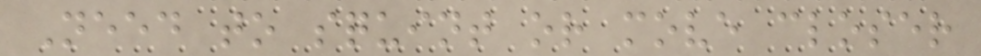Need to squint or move closer
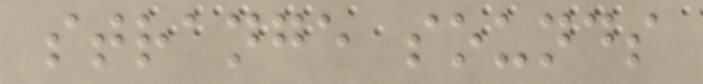strange sounds
